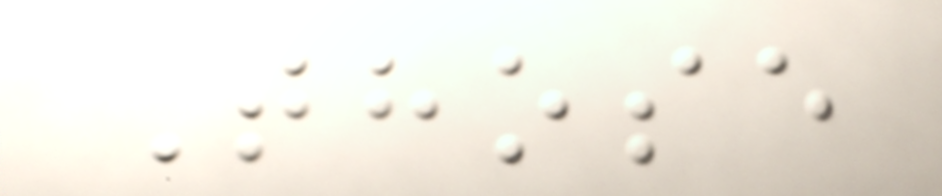Those
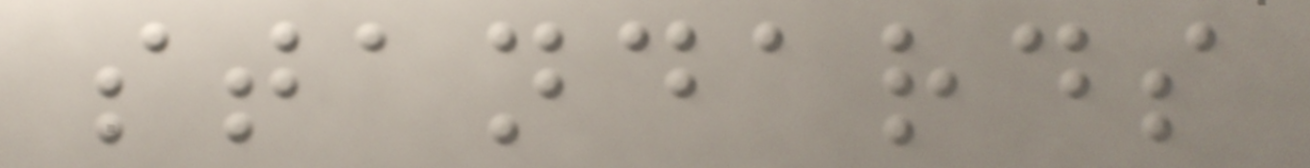standards
